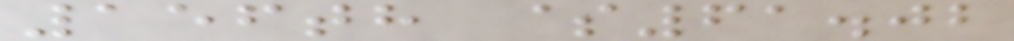156th $61.02
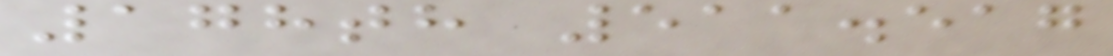178th 511.517
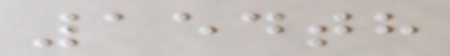154th
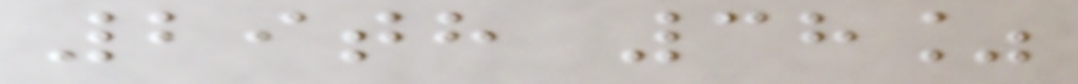29th 38%
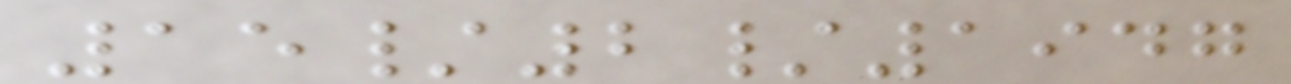15/2/1947
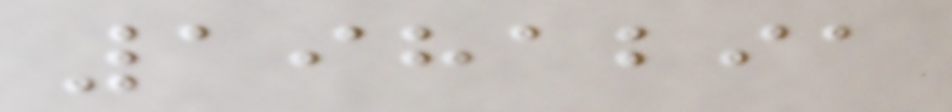1981291
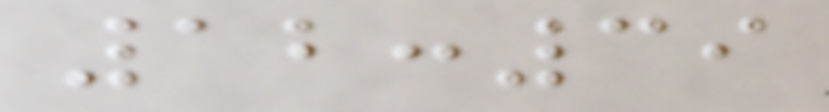12:39
